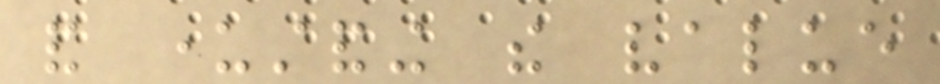and understanding the value
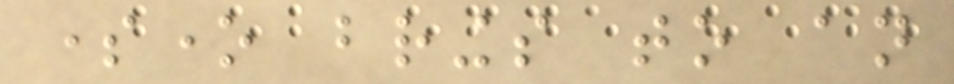someone brings to an
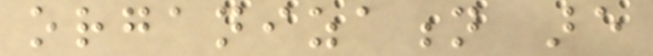organization are
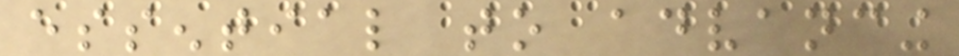essential to advancing
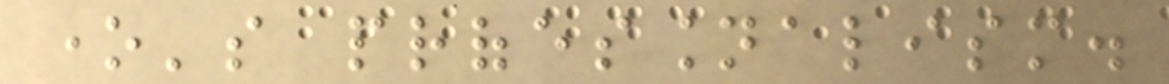one's professionalism.
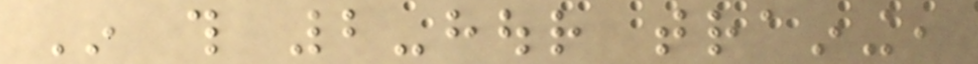In this 2-hour training,
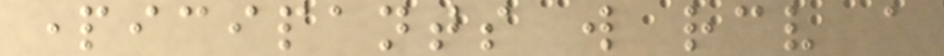participants will receive a
